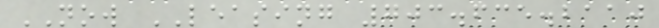NOW LEASING 703.635.2110
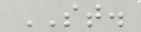ST.
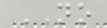NO
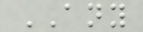ANY
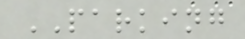PARKING
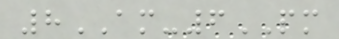8AM-6PM
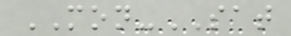MON-SAT
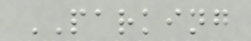PARKING
